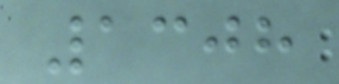1308
